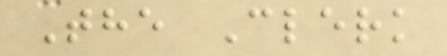The Clerk
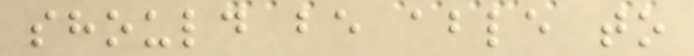should be able to
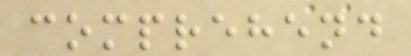comprehend
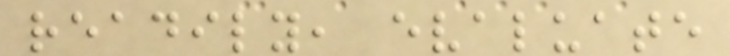readily, evaluate
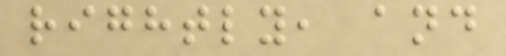rightly, and
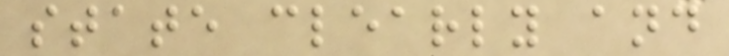state clearly and
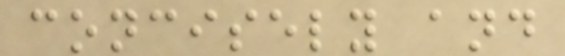concisely and
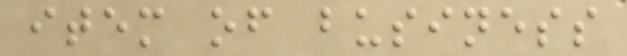item of business
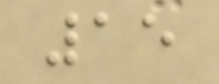15
